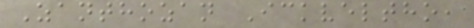Zanthozan Ickveltho,
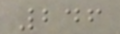246
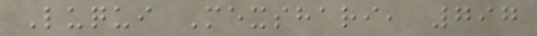Luqui Mexshari, 797
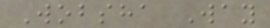Wobsha Way
